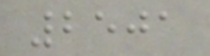2501
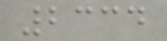2334
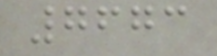7673
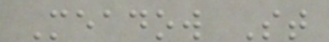Meadow St
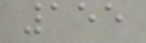155
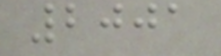2001
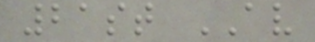21st AV
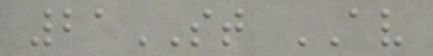21ST AV
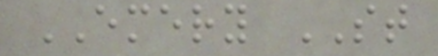EMERY ST
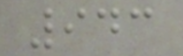943
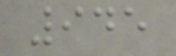945
